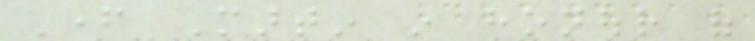Father Martin in honour of
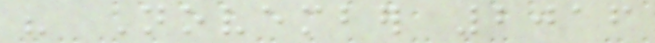his November 2016
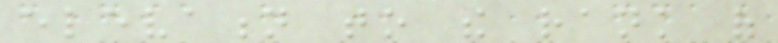elevation to the rank of
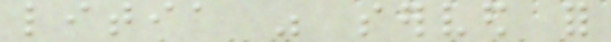litia was served for
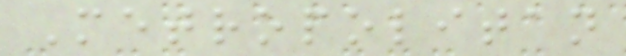Metropolitan
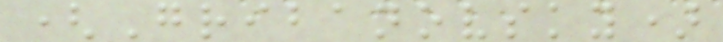(Gribanovsky)
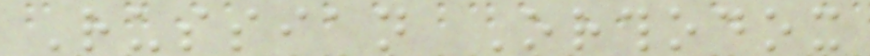Russian Orthodox
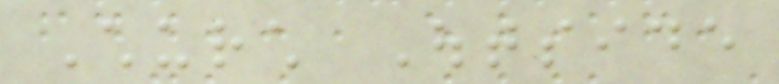Church Outside
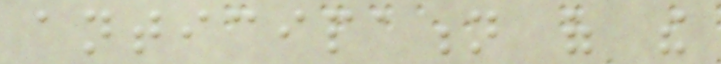anticipation of the
